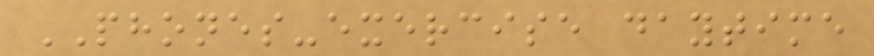PHONES-exercise daytime
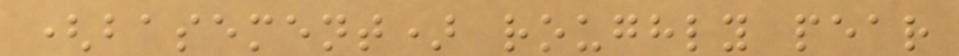(basement) roughly pear
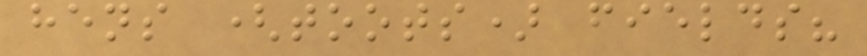hens (toots) fields?
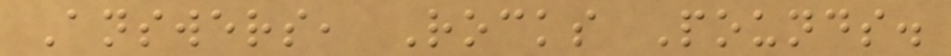Answers, Rocks Pounds.
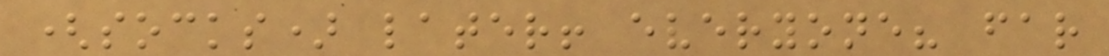(socks) later! everyone? far
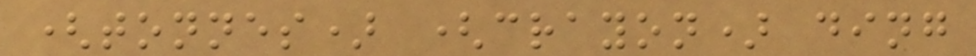(tonnes) (crayon) ding
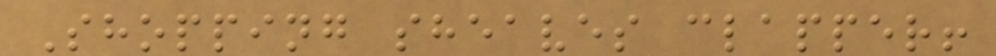Shopping sheaves clapper!
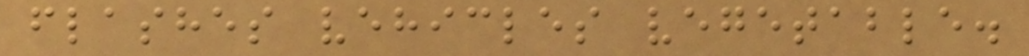flashes vehicles vegetable.
